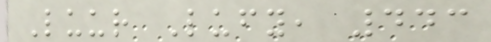Luur Lufy, 443
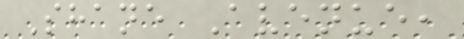Shane Avenue,
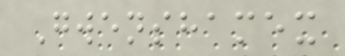Gwenshamex
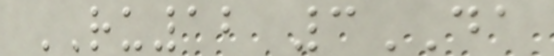RU12 3DA
